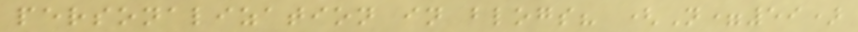personalization in blogs? (N=59)
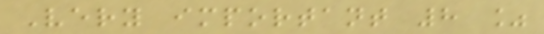Very important 8 %
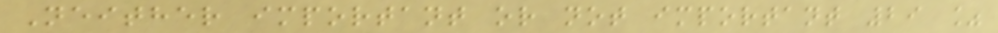Neither important or not important 29 %
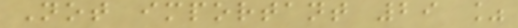Not important 29 %
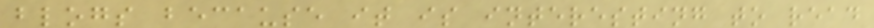blogs because it is interesting to read
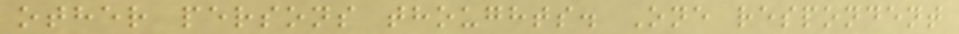other persons thoughts. One respondent
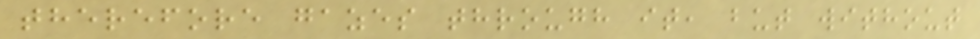therefore gazes through it, but without
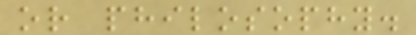or philosophy.
